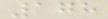178
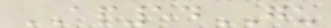AP54GU
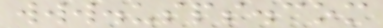www.usps.com
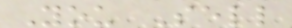You Sell
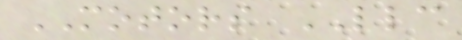MOTORS LLC
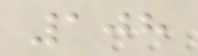108
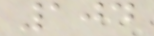104
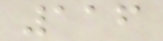116
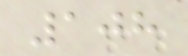108
